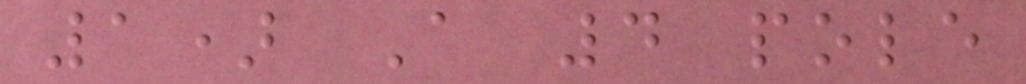1) A 4 pole
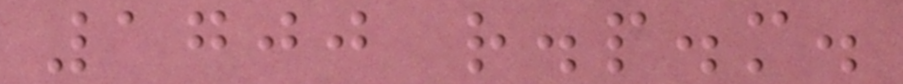1700 r.p.m.
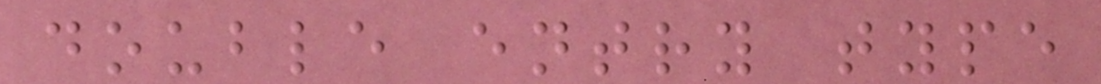double entry type
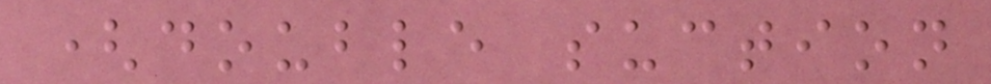(double suction
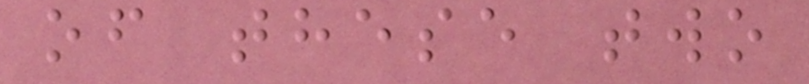of these two
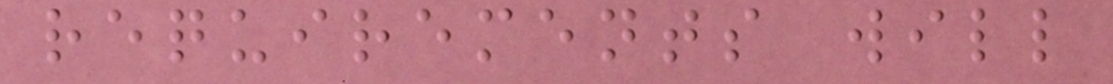requirements will
